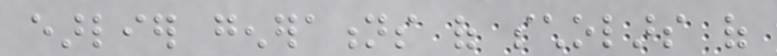earlier generations of scholars of
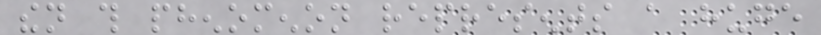then this phenomenon represents a huge
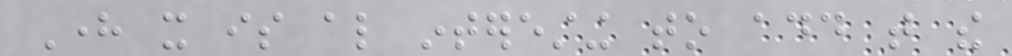Here it is also interesting to add that the
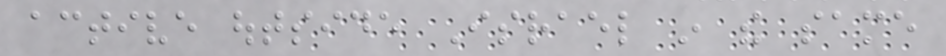active outside Israel in the same
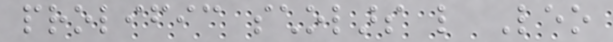prolific scholars like Leo
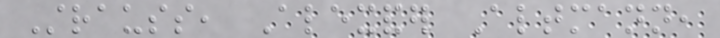Strauss, Alexander Altmann,
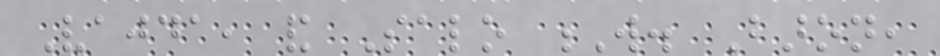Vajda, and Salo W. Baron,
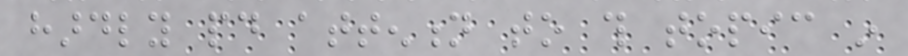hardly paid attention to this topic in
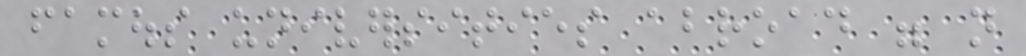famous universities abroad were not
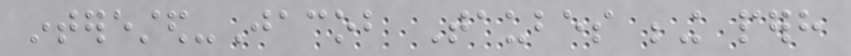interested-Jacob Taubes being perhaps
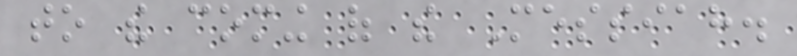to the coming of the Messiah.
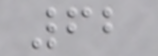62
